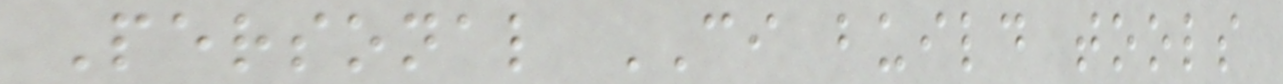Personal CI build tools
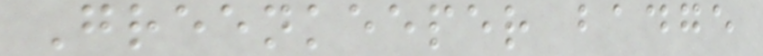Greenkeeper badge
